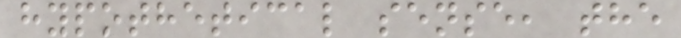hypothetical sense, the
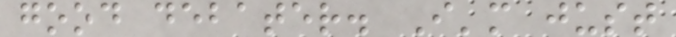good debater. I'm just
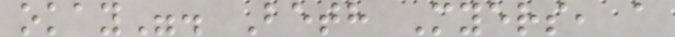okay". Beth Myers, a
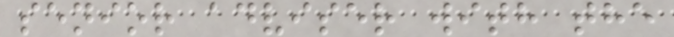senior adviser with the
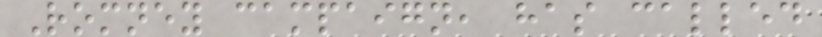Romney campaign, has called
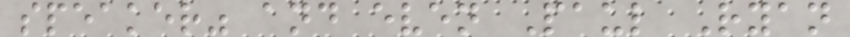speaker" and even Paul Ryan
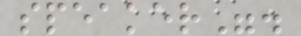speaker".
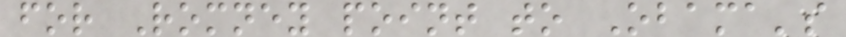for Romney point to Obama's
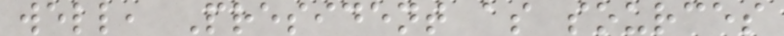well, President as sources
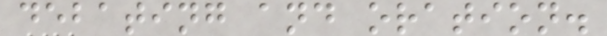debating and oration.
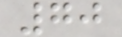70
